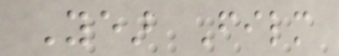Year Film
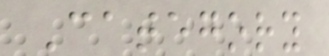Category
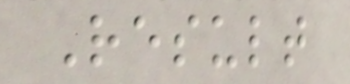Result
